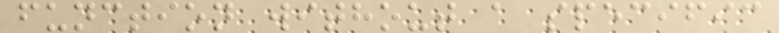function without a specific
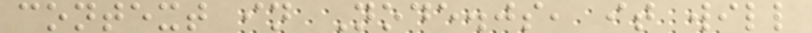context in Node.js, it will
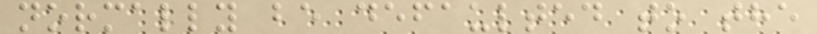normally be defaulted to the
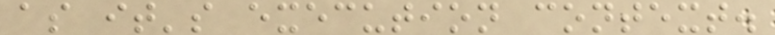as it's execution context.
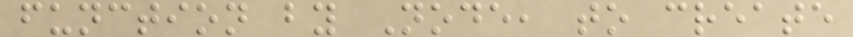function by Node, to create
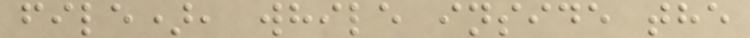file), while inside the
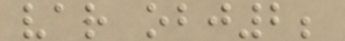var obj2;
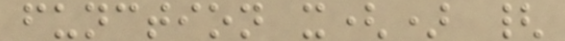function x() {
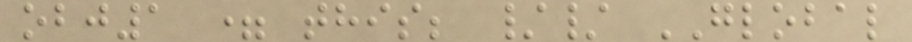obj1 = this; // GLOBAL
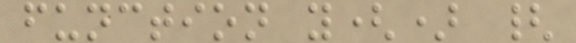function y() {
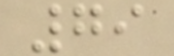79
